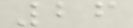26
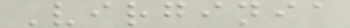Virginia
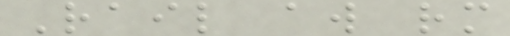Rail aw rm
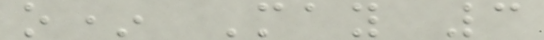o* May 3
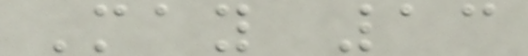May 13
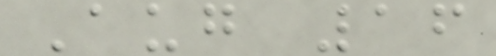Aug 16
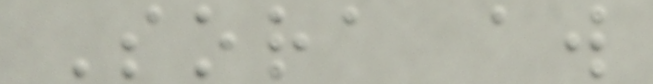Sora aw
